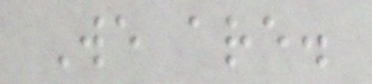We are.
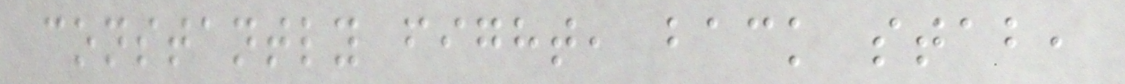constantly fight, back stab,
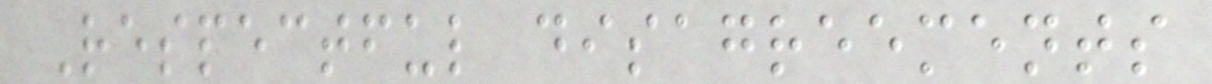Respectful disagreements
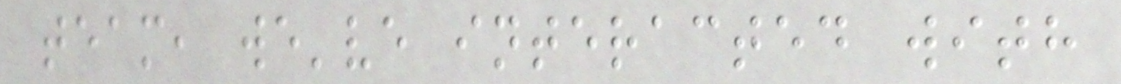team, we've interacted with
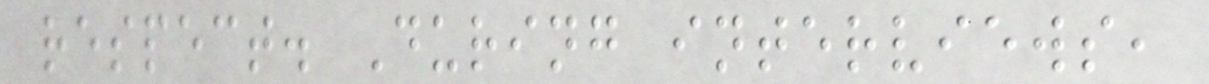respect. During interviews,
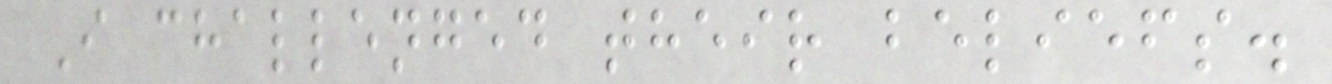I challenged their beliefs.
